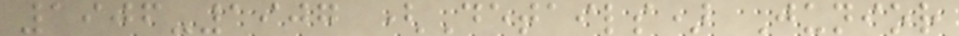1906-1907 (Details) Junior
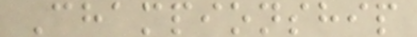Championship
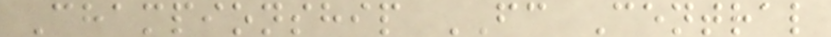Championship FC Central
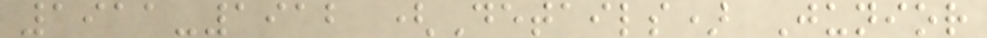1911-1912 (Details) Junior
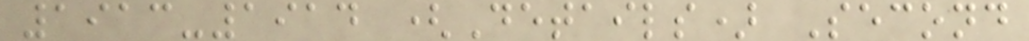1913-1914 (Details) Second
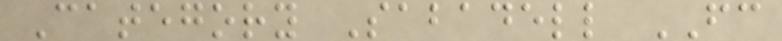Category Sabadell FC
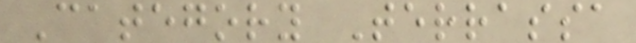Category Terrassa
